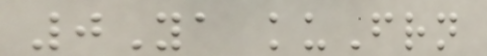0Ya kuFrn
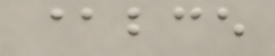@bce
